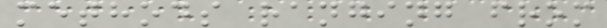methods ranging from
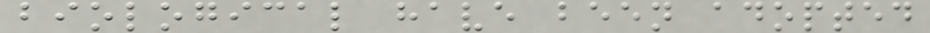biological have been adopted
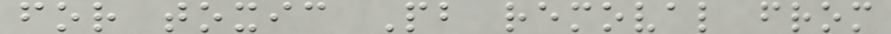for toxic Pb removal from
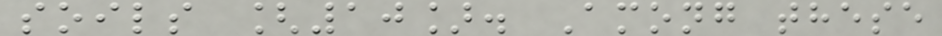soils [10]. Among these
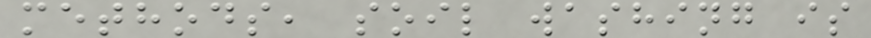methods, soil washing is
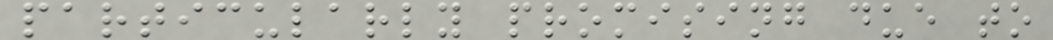particularly promising due to
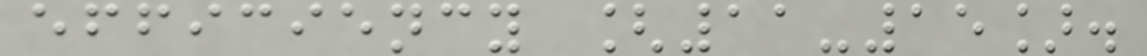efficiency [11-15].
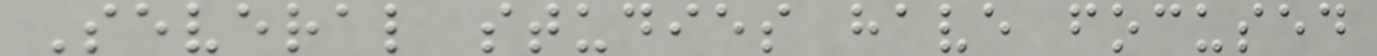Several studies have focused
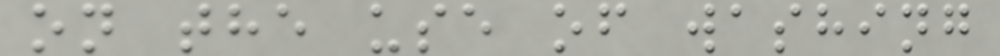on the use of washing
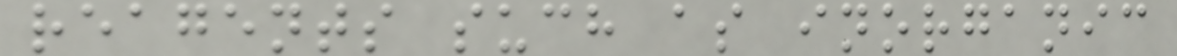reagents such as inorganic
